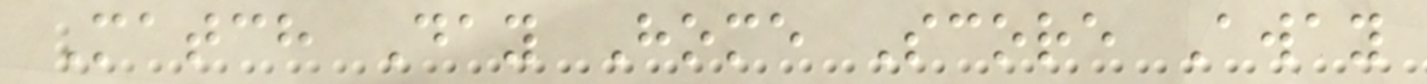Match Day Home Score Away
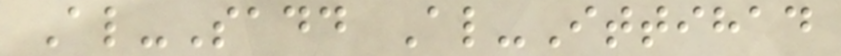Al-Sadd Al-Ittihad
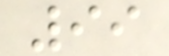99
